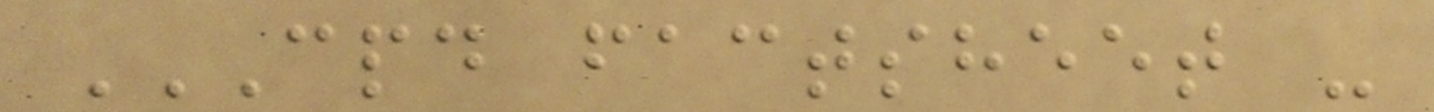CPD FACTSHEET -
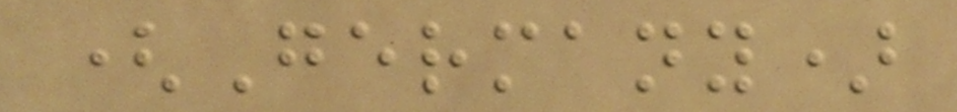(Germany)
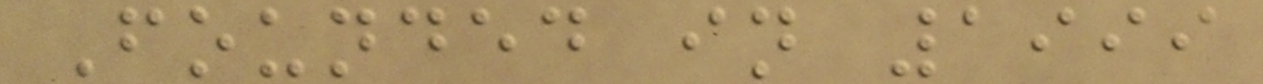Founded in 1999
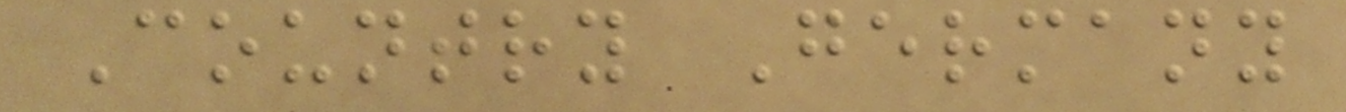Country Germany
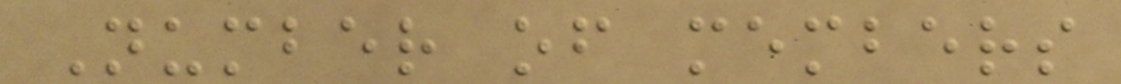Number of members
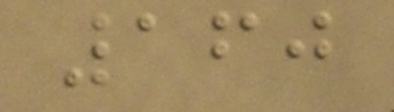160
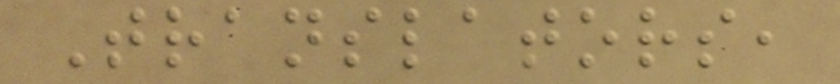Translators,
